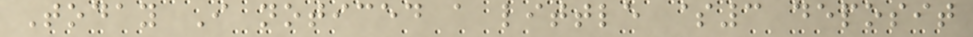Today I noticed a little $3 deposit
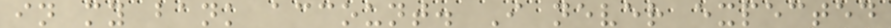in my bank account. I never expected
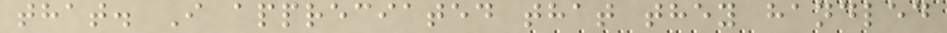that. I appreciated that they handled
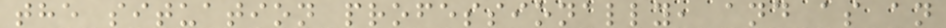the situation professionally, and as an
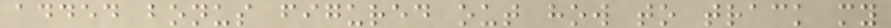added bonus figured out how to track my
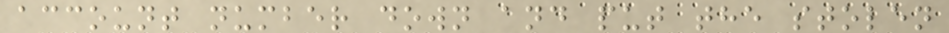account number down and put the stolen
